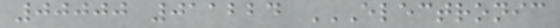00000 011224 ELECTRONIC
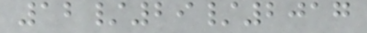12/29/2017
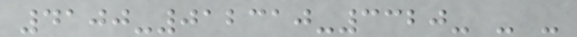4100-012310-3320- - -
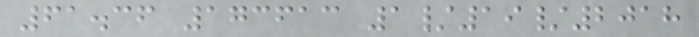61.36 173613 1/19/2018
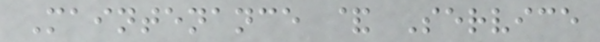Maintenance & Service
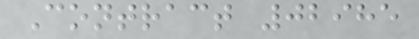Contract 02985
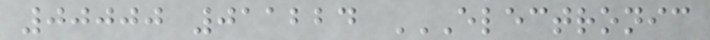00000 011224 ELECTRONIC
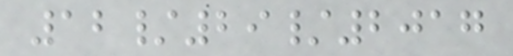12/29/2017
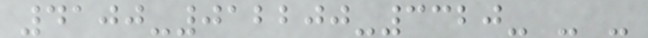4100-012200-3320- - -
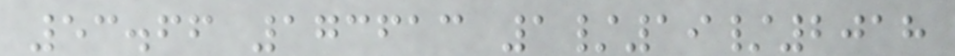53.66 173613 1/19/2018
